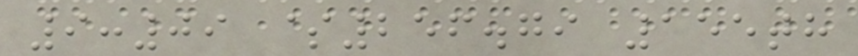9:09 $256.79 155th
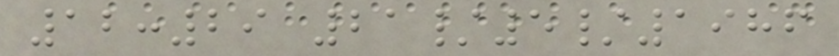12:29 21/5/1986
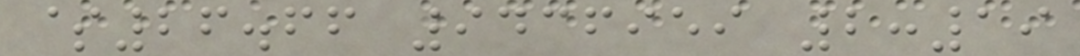$26.66 9436959 2:19
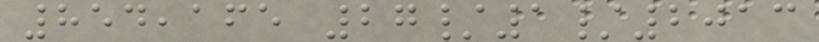854,165 27/1/2013
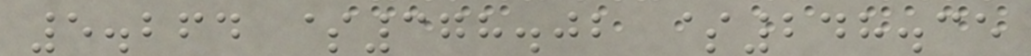5.264 $378.02 $248.35
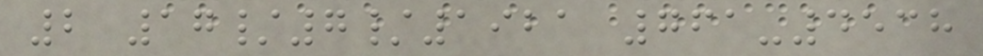2 17/7/1921 761-4538
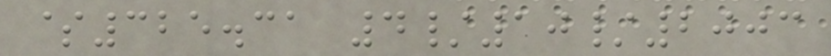$325.31 4/10/2003
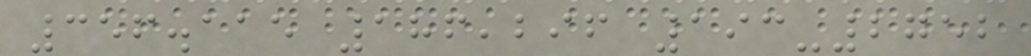356.115 186,296 193-2752
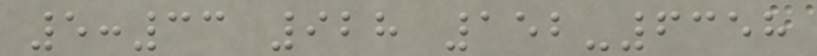5:33 928 152-6358
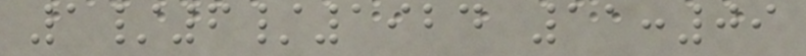1/6/1924 11:09
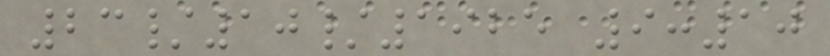23/10/1925 9:10
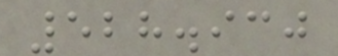528.930
